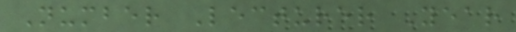Number Lecturer Year
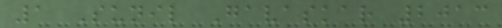1 Sunil Gavaskar 2013
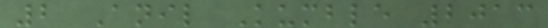2 Anil Kumble 2013
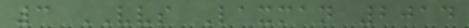3 VVS Laxman 2014
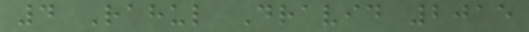4 Rahul Dravid 2015
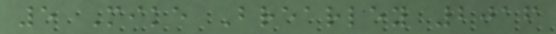5 Mike Brearley 2016
